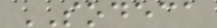SODECA
